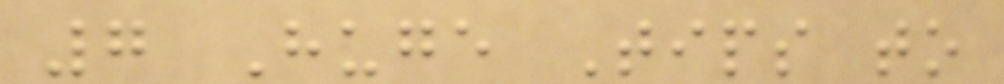7 Huge Tips to
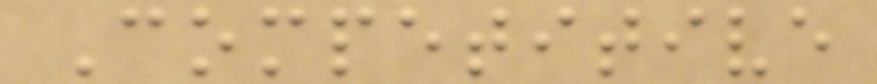Competitive
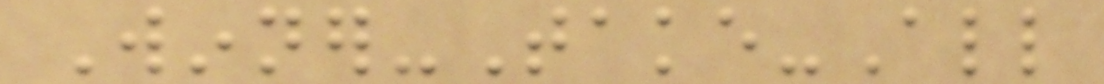Winner-Take-All
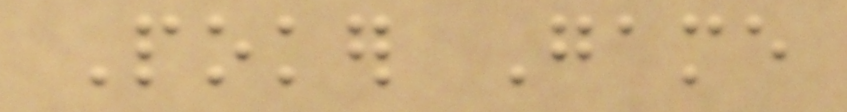Poker Game
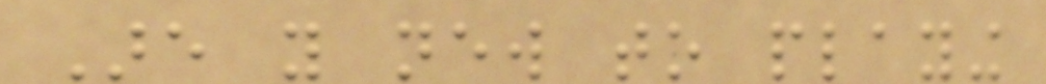Are you new to playing
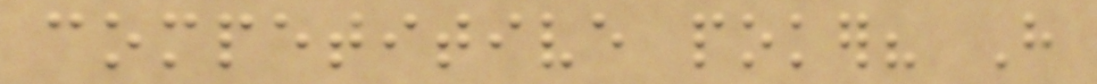competitive poker? Have
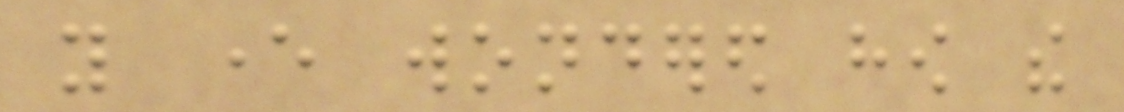you ever wondered how the
